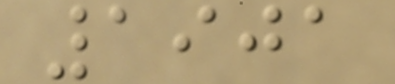1901
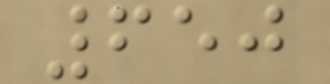650
